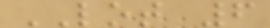LOT 6
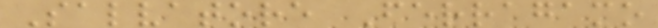Salvatore Ferragamo
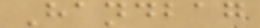Handbag
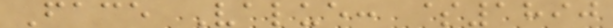Face Value: $1890
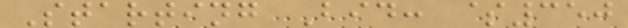Starting Bid: $350
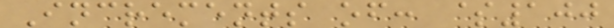Increments of: $100
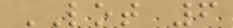LOT 6
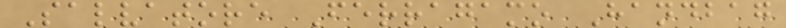Salvatore Ferragamo Handbag
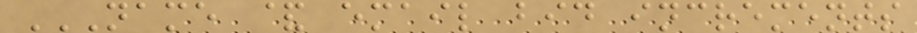NAME & EMAIL BID INCREMENTS
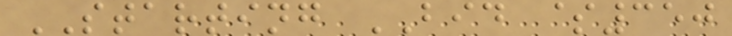STARTING BID $350
